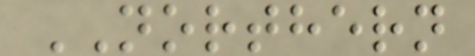NORTHERN
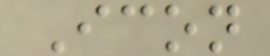Icon
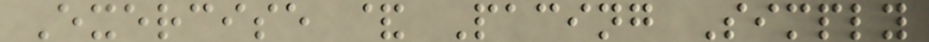Exercise & Pacing Simply
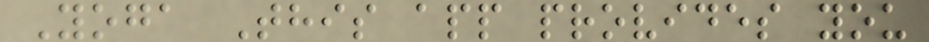Yoga This app provides you
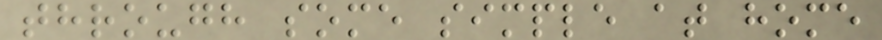through some simple at home
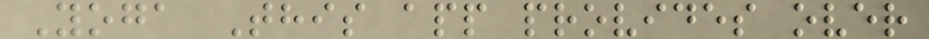Yoga This app provides over
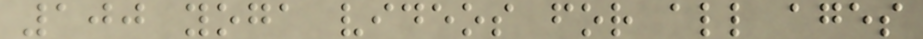100 yoga videos for all ages
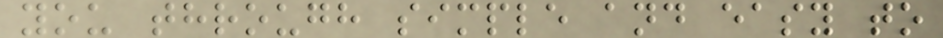you through simple and easy to
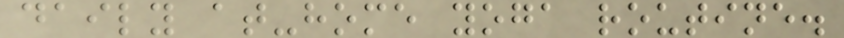daily at-home yoga routine.
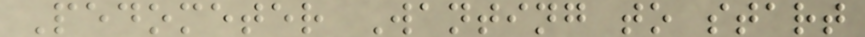Pedometer Wanting to start
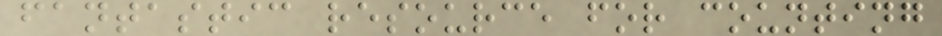fantastic resource for counting
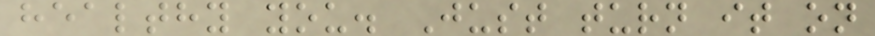healthy you. Just turn it on
